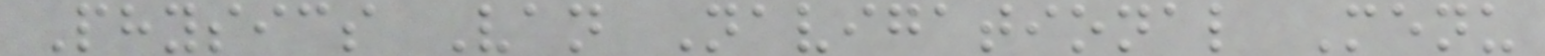Physics Van Navigational Menu
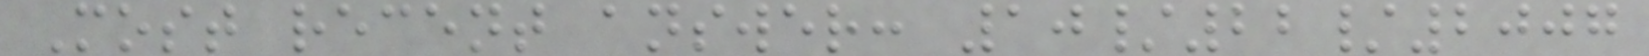Most recent answer: 10/22/2007
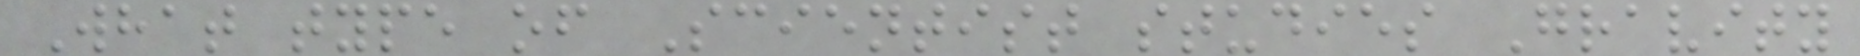What type of Scientist studies Gravity
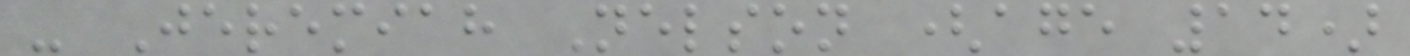- Jeremiah Nelson (age 14)
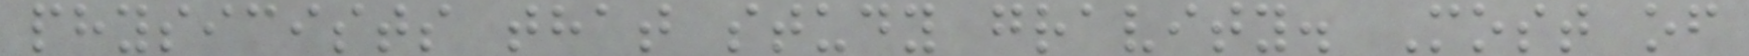physicists that study gravity. Most of
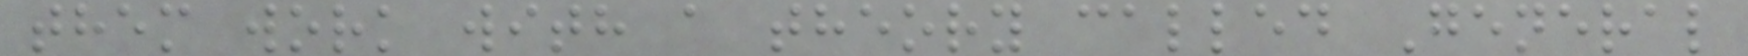them work with a theory called General
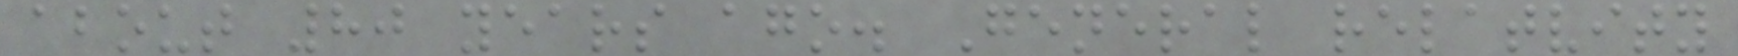about 80 years ago. General relatvity
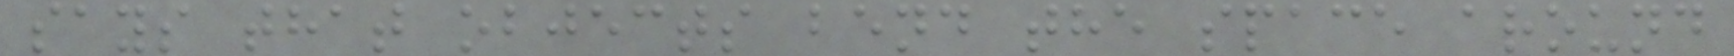says that objects bend the space around
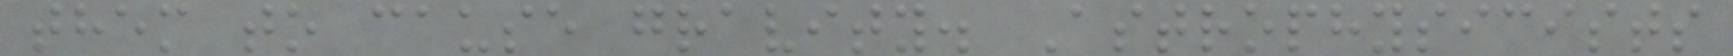them to cause gravity. Astrophysicists
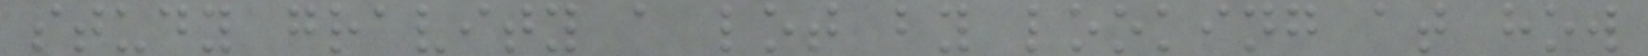study gravity a lot by looking at how
